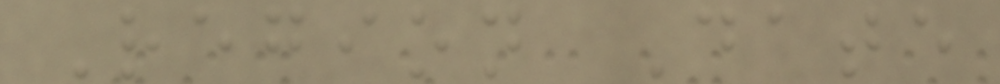Region Date
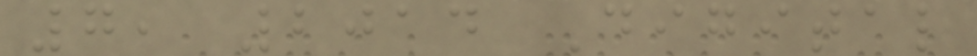7, 2014 Digital
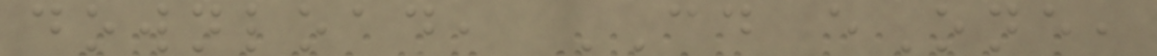download, CD eOne,
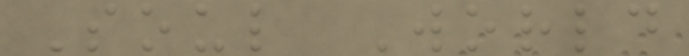Soul World
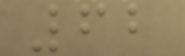62
